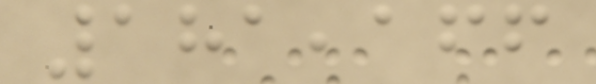181,166
